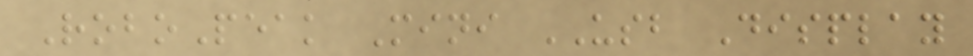RoboPeak Mini USB Display
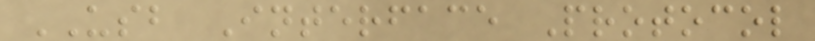USB Interface Protocol
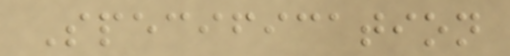Specification
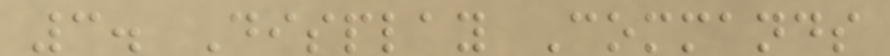3. Display Commands
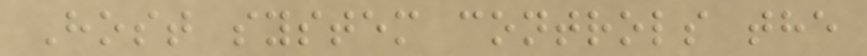Host system controls the
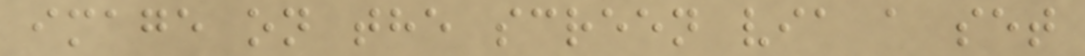image on the screen via a set
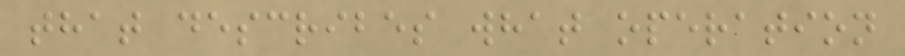that describes what operation
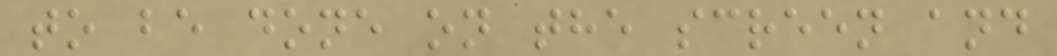to be done on the screen and
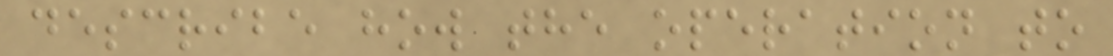describe how the operation to
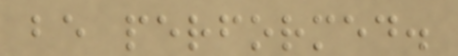be performed.
